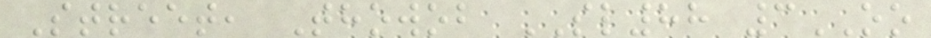Street, Thowob SL88 3OO
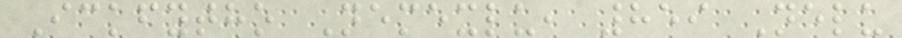Ickfytho Nemexlu, 859 Nelu
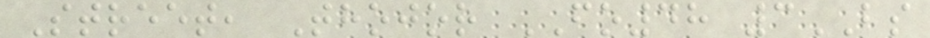Street, Thojor FO48 3BS
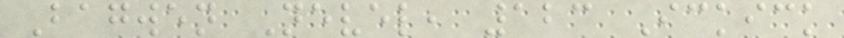Bagwen Nevel, 123 Ickick
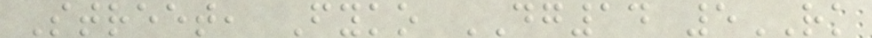Street, Fyko DG14 5RK
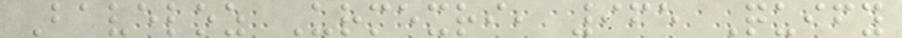Baveloz Urmexri, 965 Quify
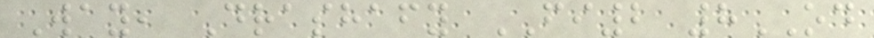Way, Drashafy FI2 8OD
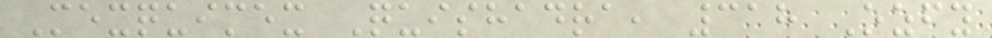Mexquimex Quishadra, 318 Ozfy
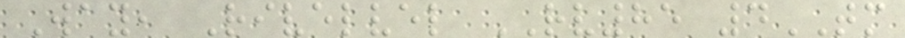Way, Rivelvel RV85 4TM
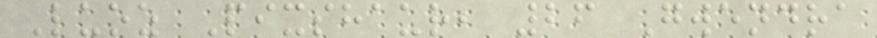Luoz Pixshaur, 26 Gwendra
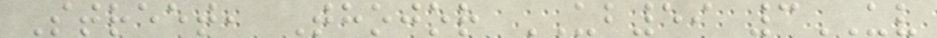Street, Thojor UB59 3UV
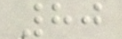80
